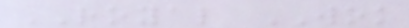ROYAL WOK
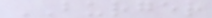BURGER
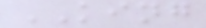KING
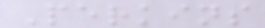Perkins
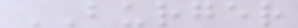BURGER
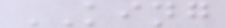KING
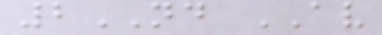2ND AV
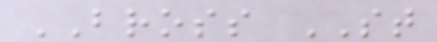BROSS ST
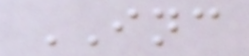INC
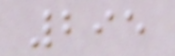295
